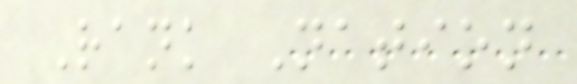Rank Nation
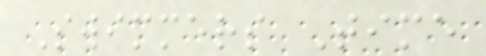Swimmers Time
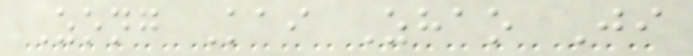Zong Kai Zhao Ji
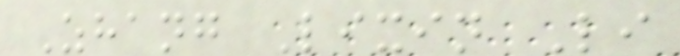Zhang Lixin Li
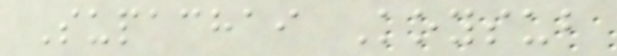Supachai Koysub
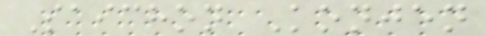Saichon Konjen
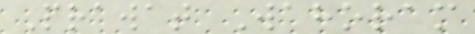Prawat Wahoram
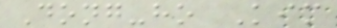Dong-ho Kim
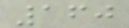160
